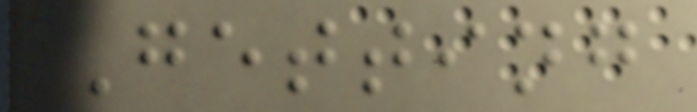Getting
